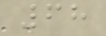68
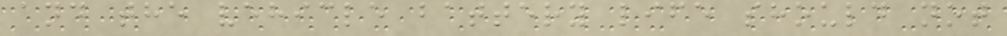and the vehicle battery life should not
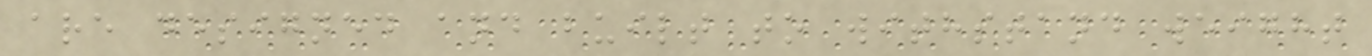are designed and built to withstand weight
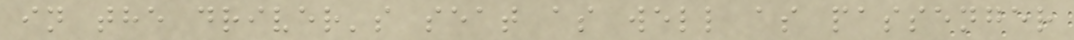in the driver's seat as well as passenger
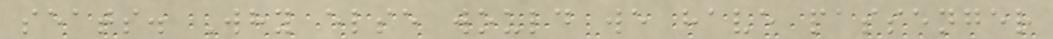seats. Why else would we have passenger
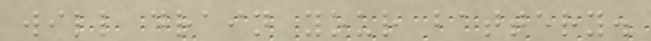will drain your battery.
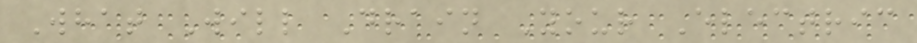What Will Drain Your Electric
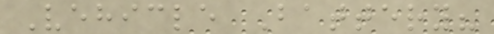Vehicle Battery?
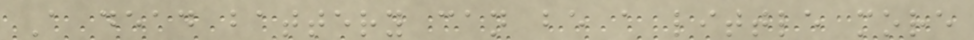A dead battery can be a little more
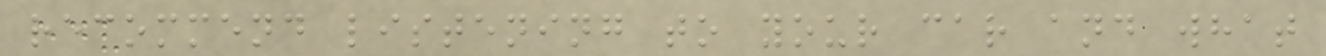recommend listening to your car and what
